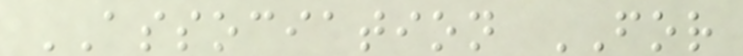ASSOCIATION FOR
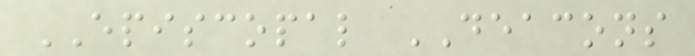EPISCOPAL DEACONS
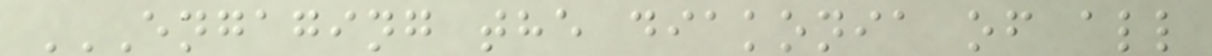ENGAGING THE DIAKONIA OF ALL
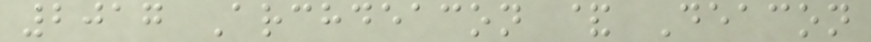2017 Archdeacon & Deacon
